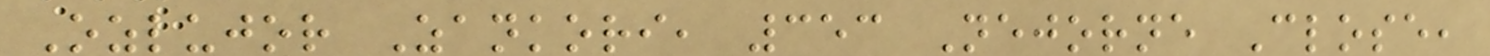Ozlujor Zankori, 353 Nejorne Close,
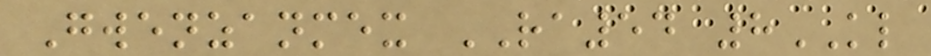Gwenzanmex RA54 8KL
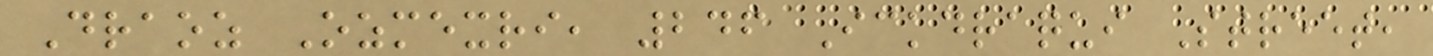Draoz Ozmexri, 246 Ickdraqui Street,
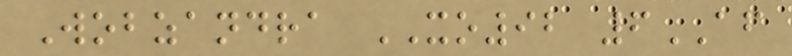Wobzandra XO92 6AF
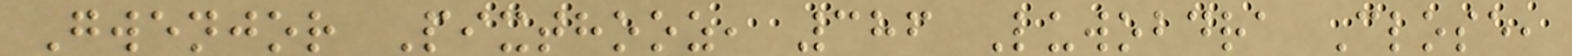Gwenjor Pixthooz, 386 Luwobdra Close,
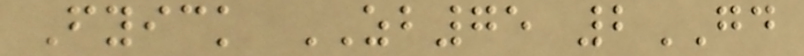Fyick ZB75 2GD
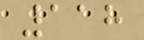118
